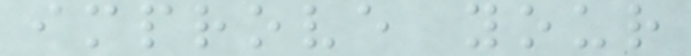improve your
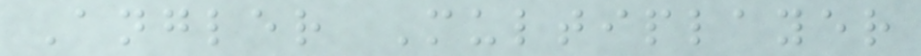Angler Multiplayer
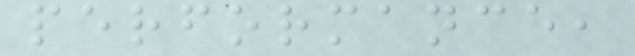performance,
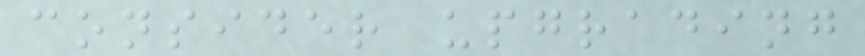consider upgrading
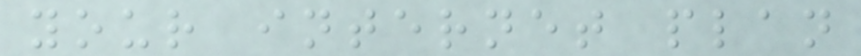your internet plan
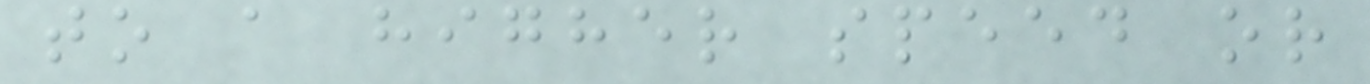to a higher speed or
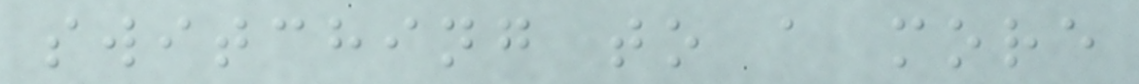switching to a more
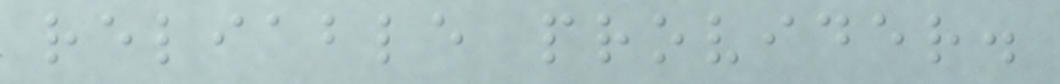reliable provider.
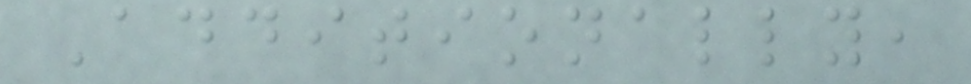Additionally,
